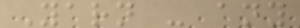Yarn - any
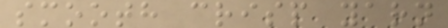smooth crisp yarn
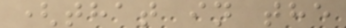(that in the
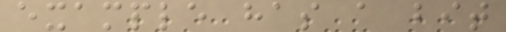example has a bit
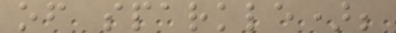of sparkle);
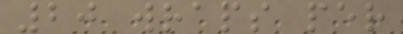20 wraps per
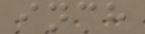inch
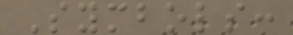Symbols:
